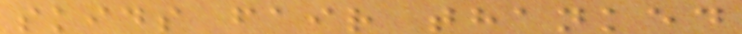skids fair thanked
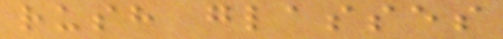rush glasses
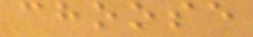choose
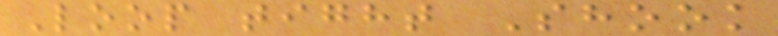Loop tight Shook
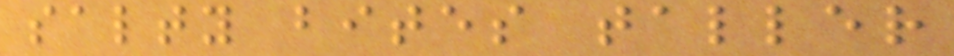salty bites taller
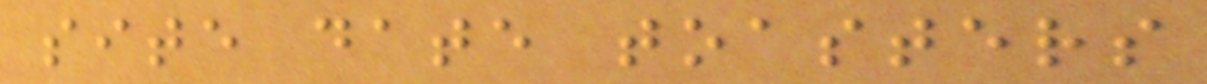site date toasters
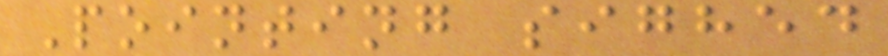Pointing sighed
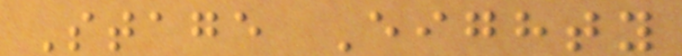Stage Eighty
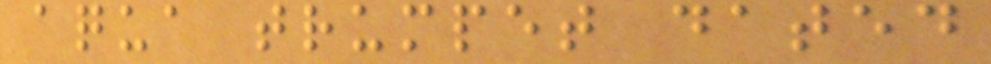aqua trumpet dated
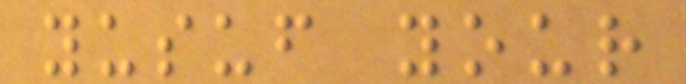yusuf your
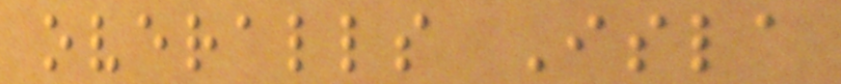overalls Isla
